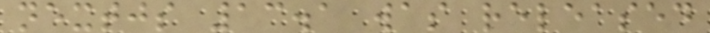nextjs 13.1 was released
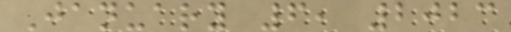January 6, 2023
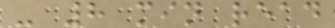- 8 min read
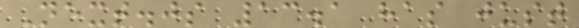Next.js 13.1 has just
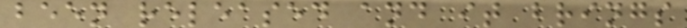been released and it brings
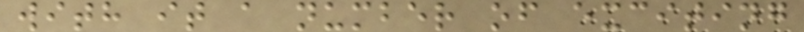with it a number of exciting
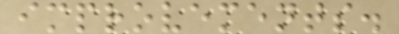improvements.
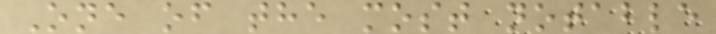One of the most notable
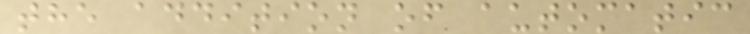the addition of automatic
